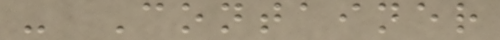- Container
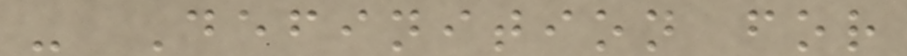- Definition for
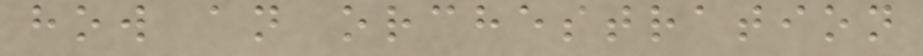how an orchestration
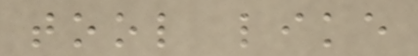tool like
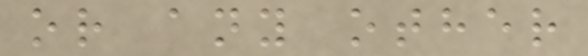or any other
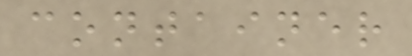container
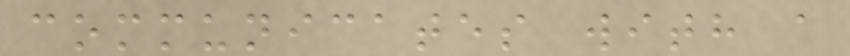communicates with a
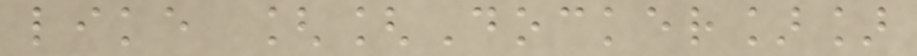like [[Docker]]
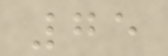75
